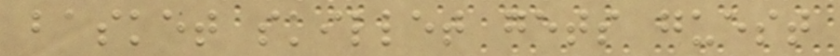basket skillet gets guest
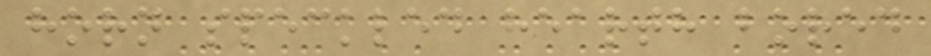horn speckled hearth bored
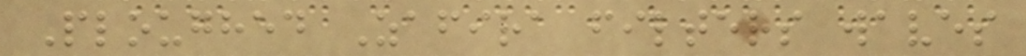Ploughed Zafira filters waves
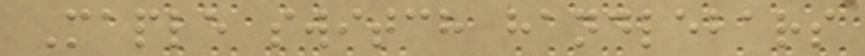Maple switch handlebars
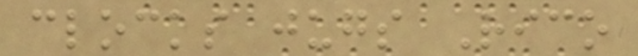clocks jugs Rico
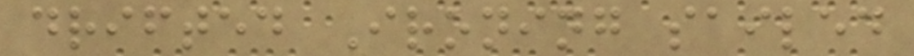drifted Ironing sailed
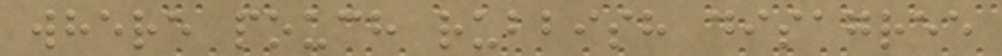where pouch rubbish disagree
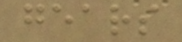gears
